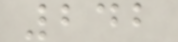242
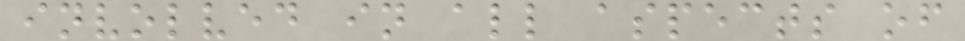involved in all aspects of
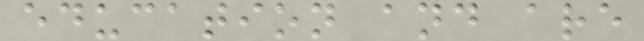education and are
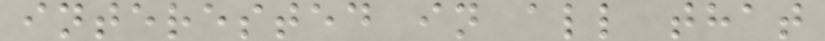interested in all that
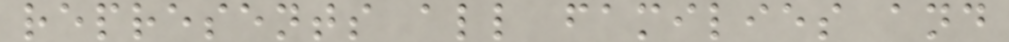represents all families and
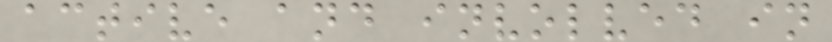active and involved in
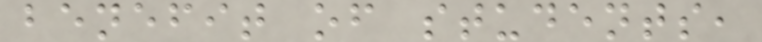benefit of students,
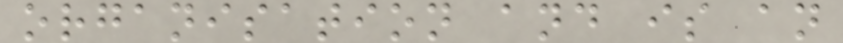organisation and is an
